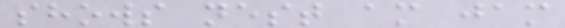shows nest am jam
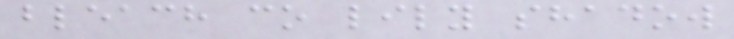bleach co lily shadow
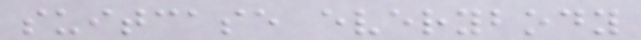suitcase everybody
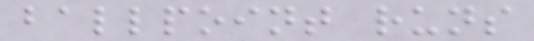ballpoint runs
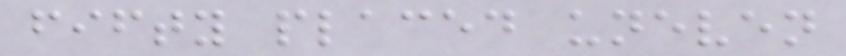fifty placed uneven
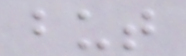but
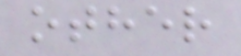other
